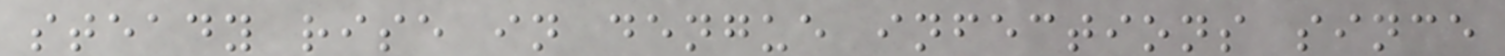steady rise in dengue infections since
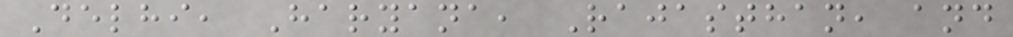Delhi, Haryana, Rajasthan, and
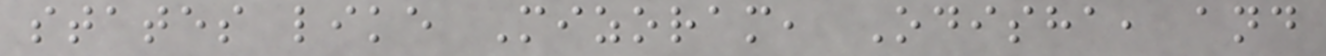states like Mizoram, Odisha, and
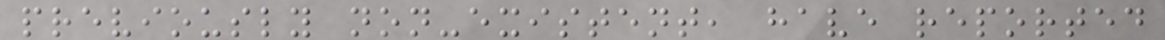previously non-existent, have reported
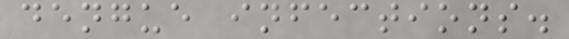dengue infections.
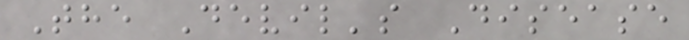The Devil's Disease
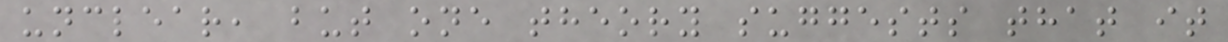unclear, but one theory suggests that it
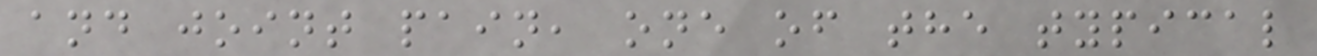and joint pain, one of the typical
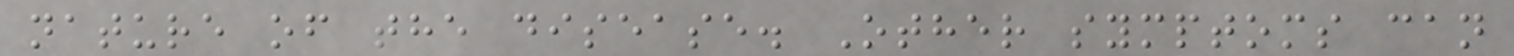nature of the disease. Other symptoms can
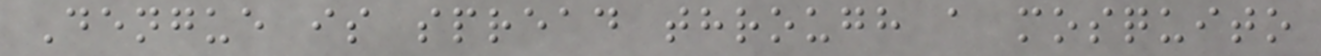Dengue is spread through a mosquito
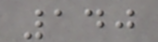140
